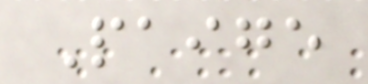Paige
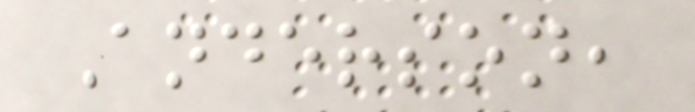Anderson,
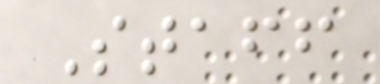Staff
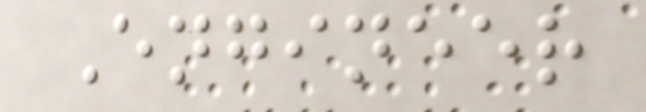Engineer
